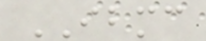IBMC
